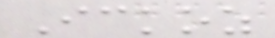Ickoz
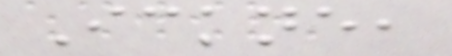Ickne,
